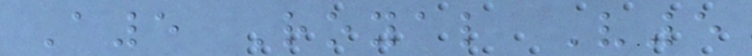A5 Royal V5
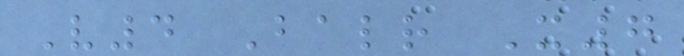V4 Balr X7
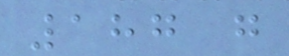187 g
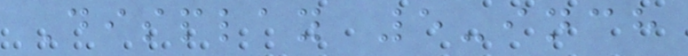Display 5-inch
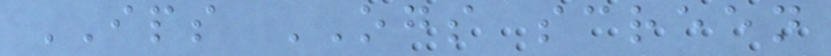IPS OGS screen
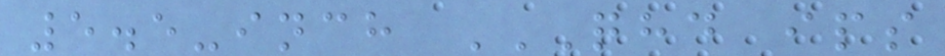5.5-inch QHD IPS
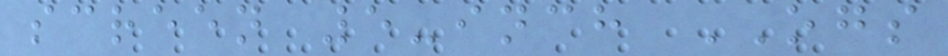screen 5-inch OGS
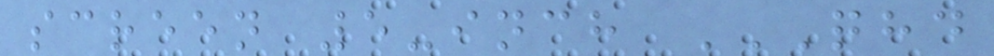screen 5-inch QHD
